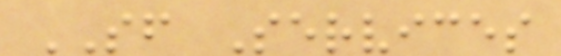SF Services
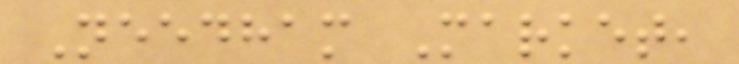Needham Market,
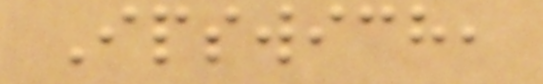Ipswich,
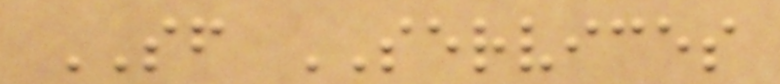SF SERVICES
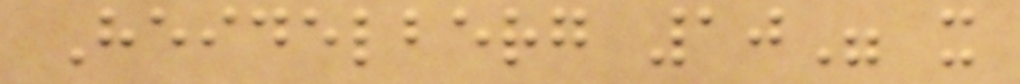Heidelberg 10" x
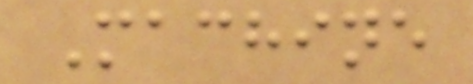Machine
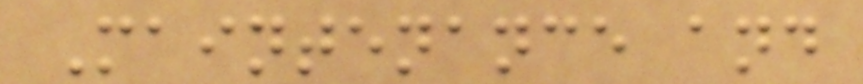Maintenance and
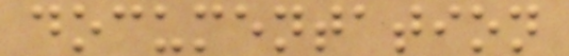documentation
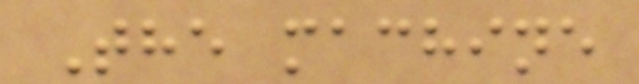The machine
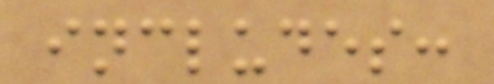includes:
